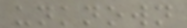unknown
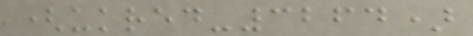(ukred-3264)
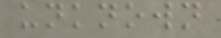unknown
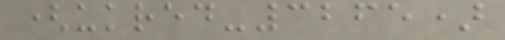(ukred-3265)
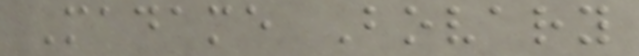Madame Bovary
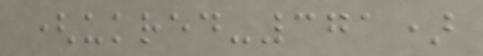(ukred-371)
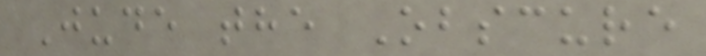Jude the Obscure
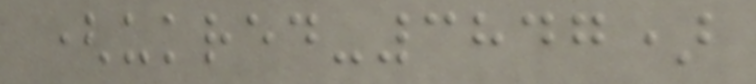(ukred-3847)
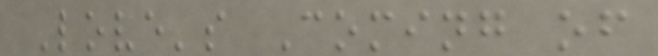Love's Coming of
